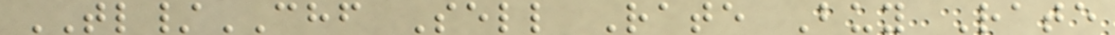TL/CHF Sell Rate Buy Rate
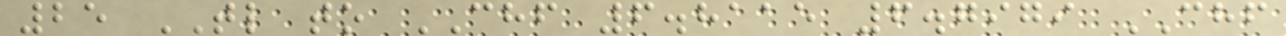25 TL to CHF 6.8115 6.7979 CHF
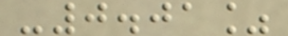-0.01%
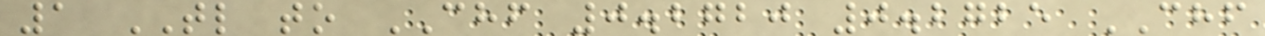1 TL to CHF 0.2720 0.2725 CHF
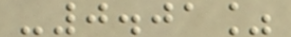-0.01%
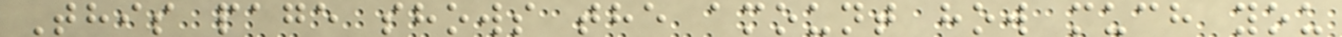This page shows the amount how much you
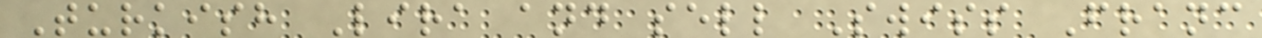Turkish Lira and sell Swiss Franc
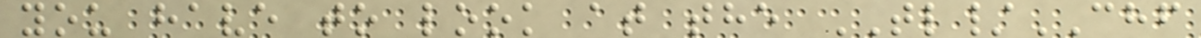you have to look at the TL/CHF
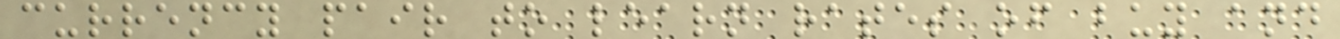currency pair to learn rates of buy and
